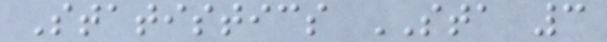Statistics STA 3
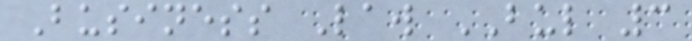Business Law BUL 3
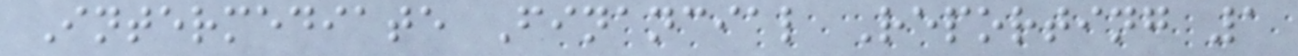Intermediate Financial Reporting 1
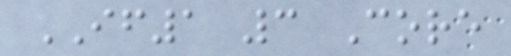IF1 3 Core
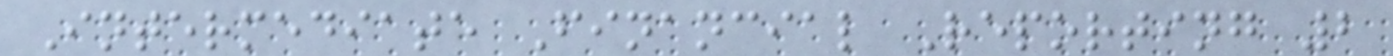Intermediate Financial Reporting 2
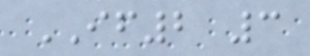IF2 3
